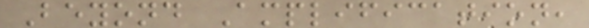Beyond Amplification,
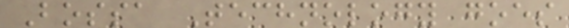Bossa Technology goes
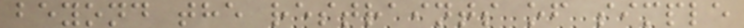beyond the restraints of simple
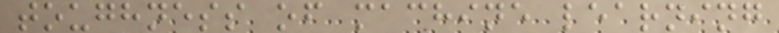toughness of machine learning
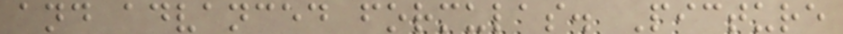and advanced formulas. Picture
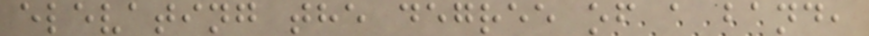elevating the degree of a band,
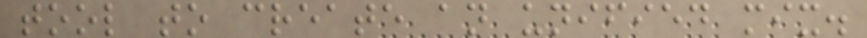tool to create an unified mix.
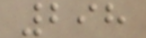298
